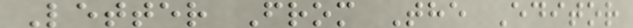Letter From The Editor
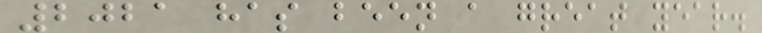2021 has been a great year.
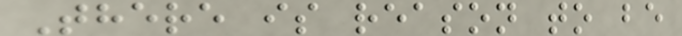There is reason to be
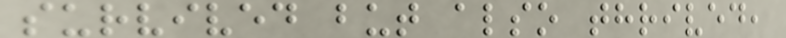survived but also thrived,
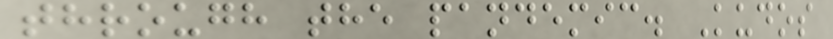through the pandemic. Kudos
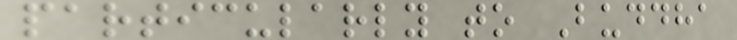particularly to Buddha
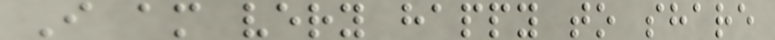I am very happy to share
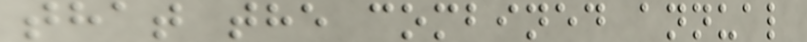that the combined annual
